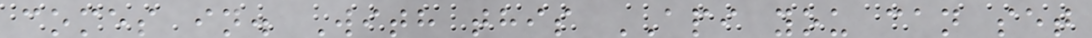comes in. With this API you can set
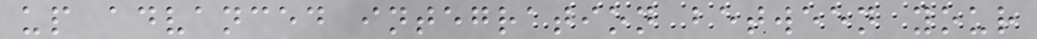up advanced integration between your
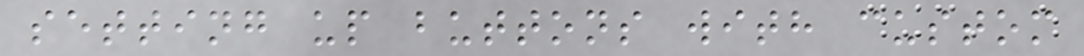setting up buttons with custom
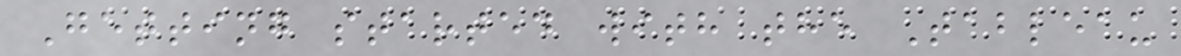Getting started with the Tableau
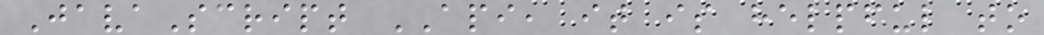JavaScript API, it is helpful to
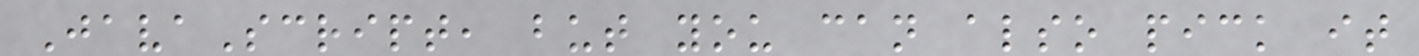JavaScript, but you can also pick it
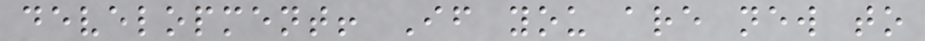development! If you are new to
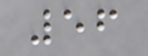56
